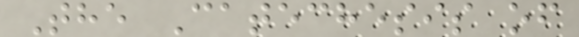The Catechesis of
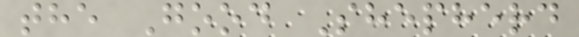the Good Shepherd
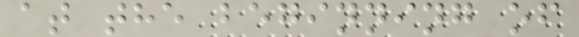at the beginning of
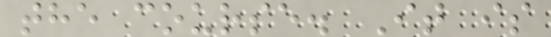the course. It is
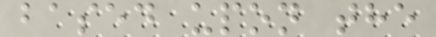based upon the
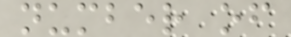number of
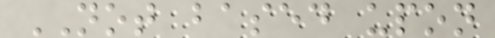NOT based upon
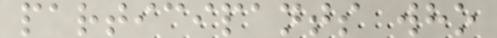participants who
